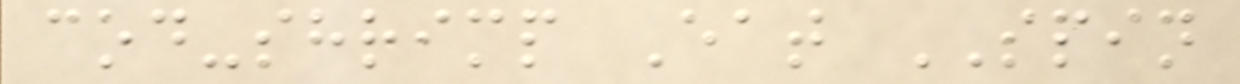cod-shrimp Eat SPIN
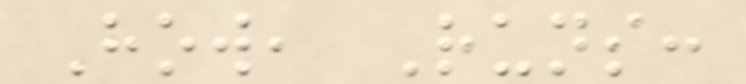How, Runs:
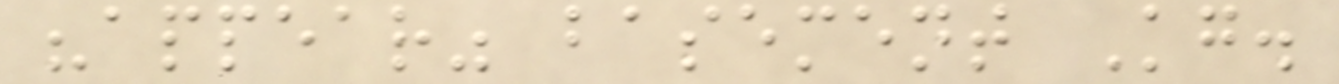"appear" basement Kg.
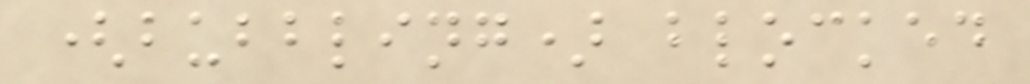(bubbling) blocked
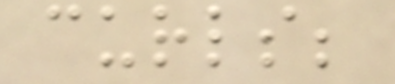curls;
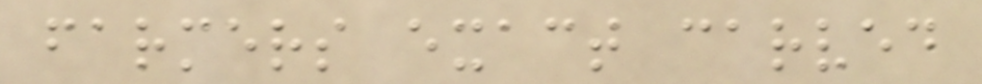farmers exact carved
